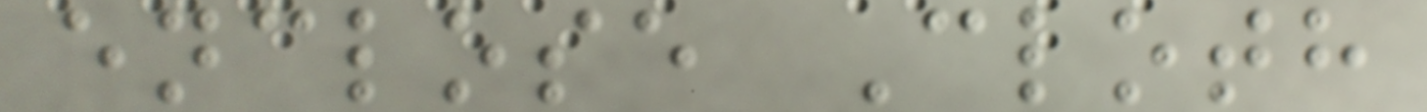enclose Cloth
